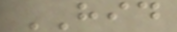HID
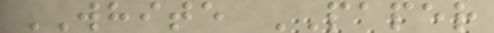WHITE PAPER
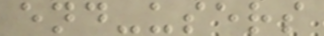end-users
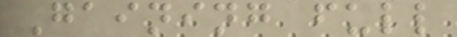Gaining full
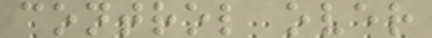control over
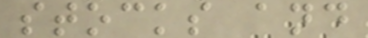stocks and
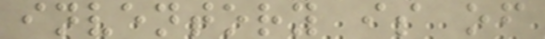inventory is of
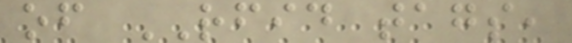of RFID tags,
